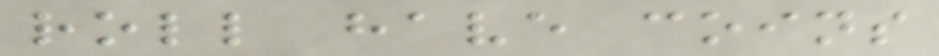roll have coins
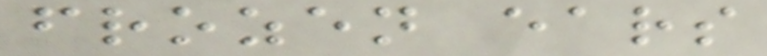frozen ears
